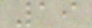19
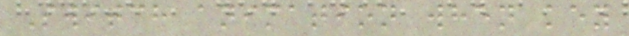Switch animation when key
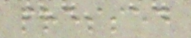pressed
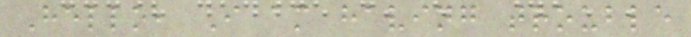Hello, I am having trouble
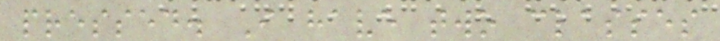pressed. I have two classes
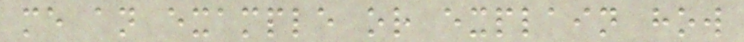me an example or explain how
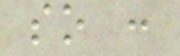so :
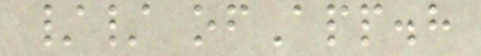// ofApp.h
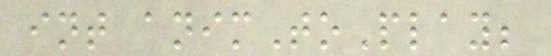int animToPlay;
